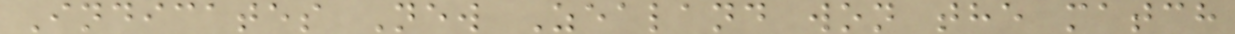Indicates New Zealand won the match
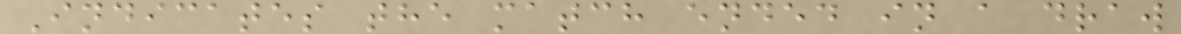Indicates the match ended in a draw
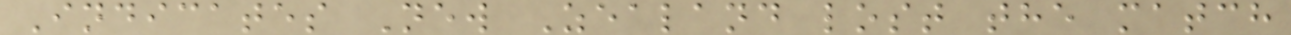Indicates New Zealand lost the match
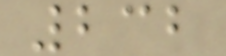232
